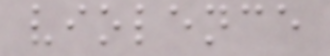violence
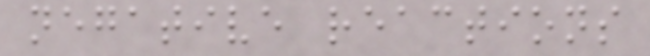negative reactions
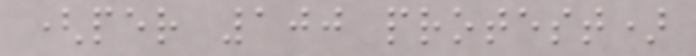(per 100 protest)
